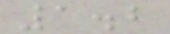1.2
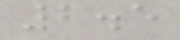2.5
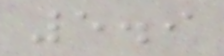5.9
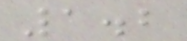1.2
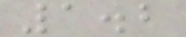1.2
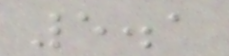5.1
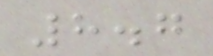8.7
